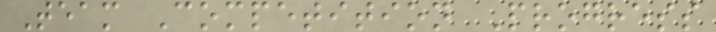Team Competition Progress
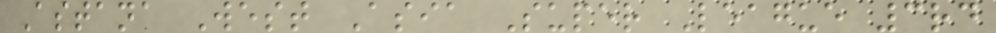Astana West Asia Super League 3rd
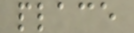place
